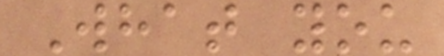What you
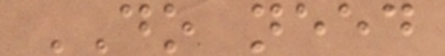DO need
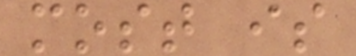most is
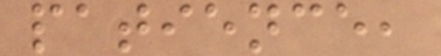patience,
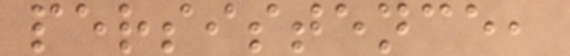persistence,
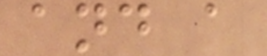and a
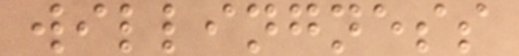willingness
